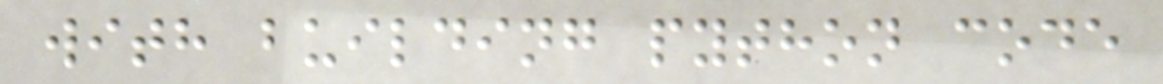with building python code
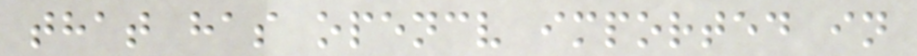that has opencv imported in
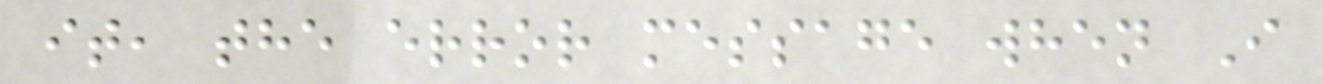it, the error message when I
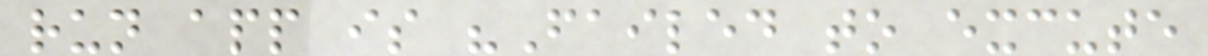run app is "Failed to excute
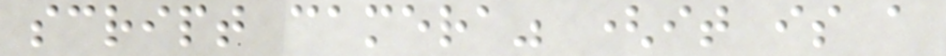script camera" (it is a
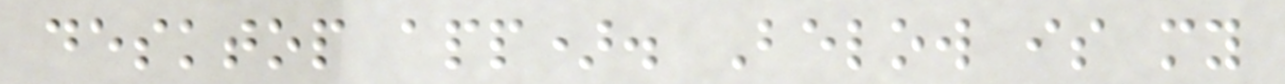desktop app). Below is my
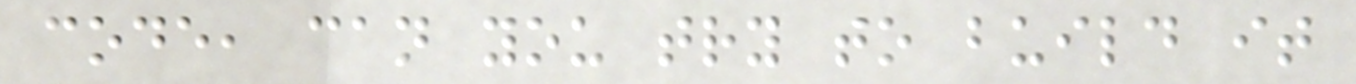code, can you try to build it
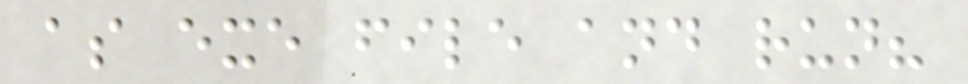as exe file and run?
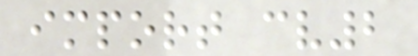import cv2
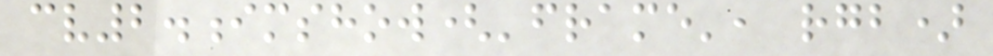cv2.imshow('frame', rgb)
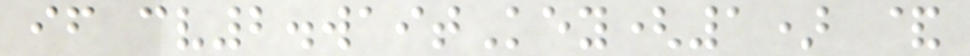if cv2.waitKey(1) &
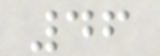46
